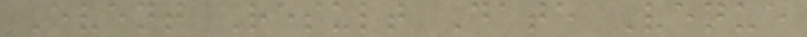Event Result Date Venue
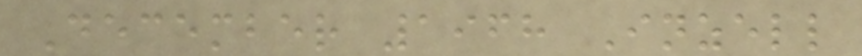December 1968 Inzell
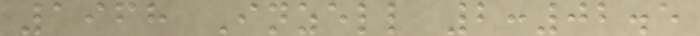1968 Inzell 2:02.5
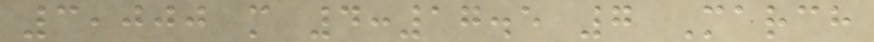3,000 m 4:17.5 7 March
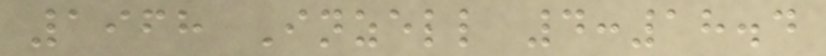1968 Inzell 4:18.4
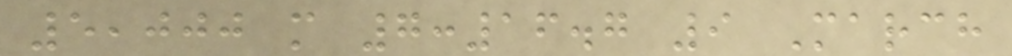5,000 m 7:16.7 9 March
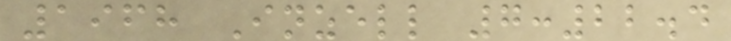1968 Inzell 7:22.4
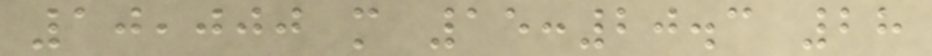10,000 m 15:20.3 28
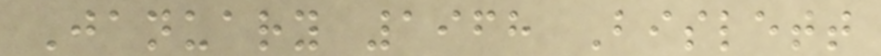January 1968 Bislett
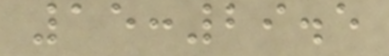15:29.5
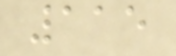115
